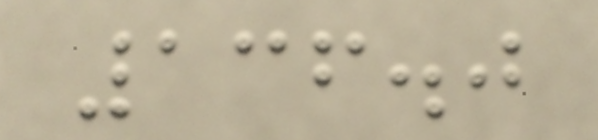136.0
